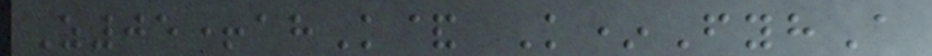Z05+ahK& K*FyhA
